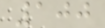100
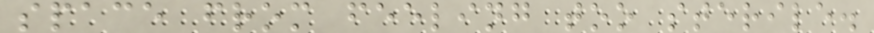space from feeling too sterile.
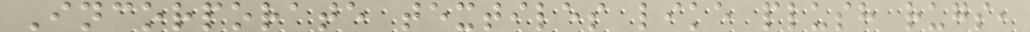Incorporate textiles like plush rugs,
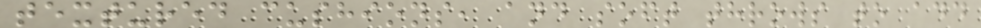textured cushions, and soft throws to add
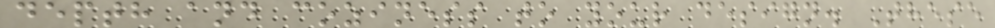depth and coziness to your design. These
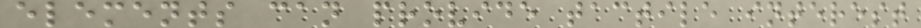elements can provide tactile interest
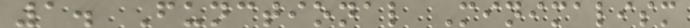1. Functional Minimalism
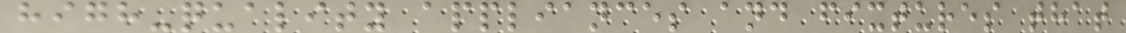high-quality appliances and fixtures that
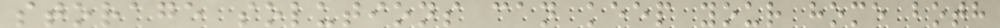storage solutions can keep your home both
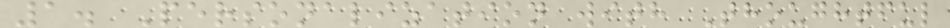1. Personalization with Thoughtful
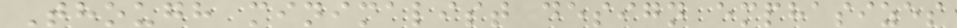Though minimalist design emphasizes
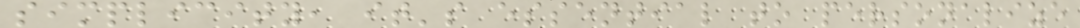simplicity, it's essential to personalize
